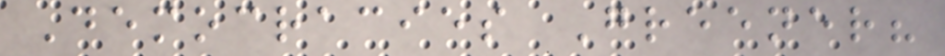Democracies Greener?
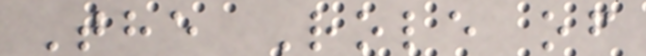The Role of
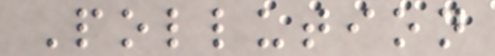Pollution
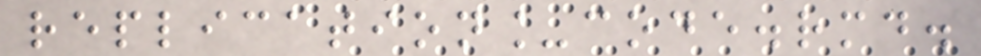replication_code.rmd.
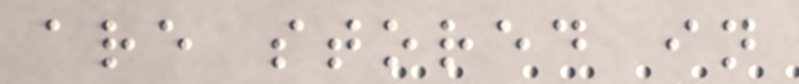are stored in
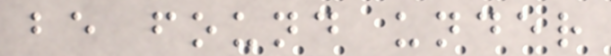be found under
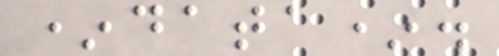*data*.
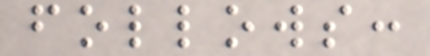follows:
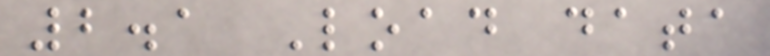2.1 Load data
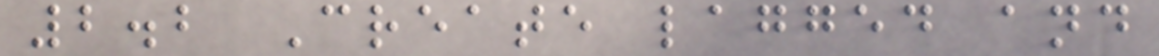2.2 Create lagged and
